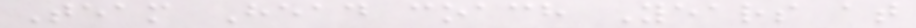Team Head coach Years at
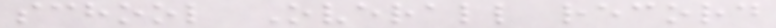school Overall record
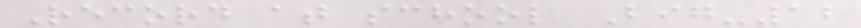Record at school Big-12
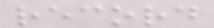record
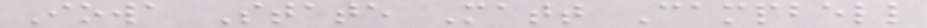Iowa State Matt Campbell
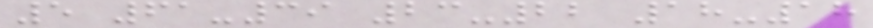5 61-39 23-22 18-18
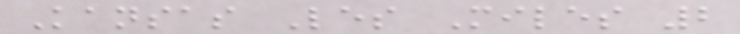Kansas Les Miles 2
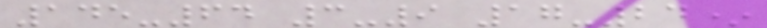145-64 3-9 17-24*
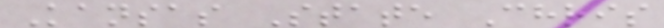Kansas State Chris
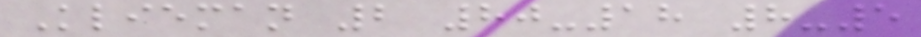Klieman 2 80-18 8-5
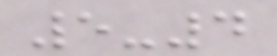5-4
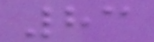83
